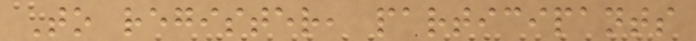To register, participants
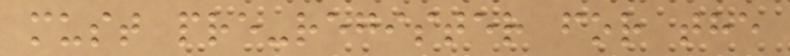must pre-register for the
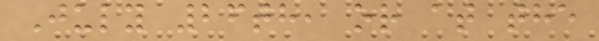July 26th, or at the
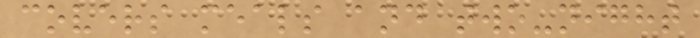covers meals and two-night
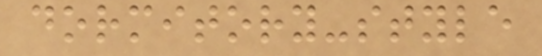dormitory-style
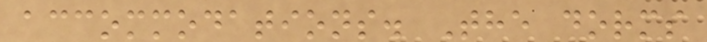accommodations. The dorms
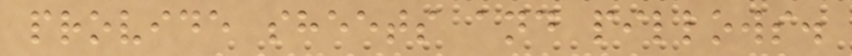provide sheets and pillows.
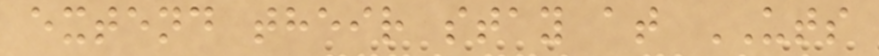extend their stay at UTS
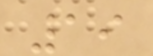19
